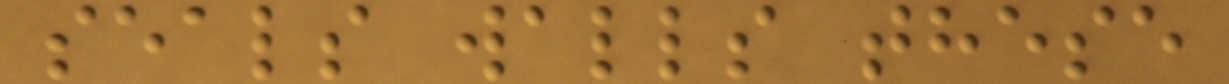seals walls these
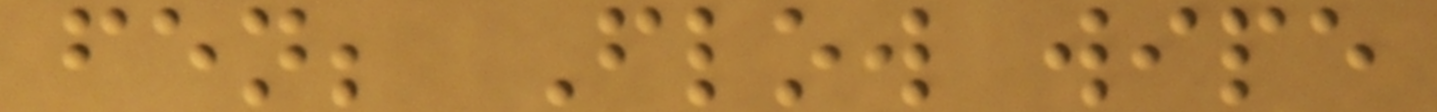fen; Flow wipe
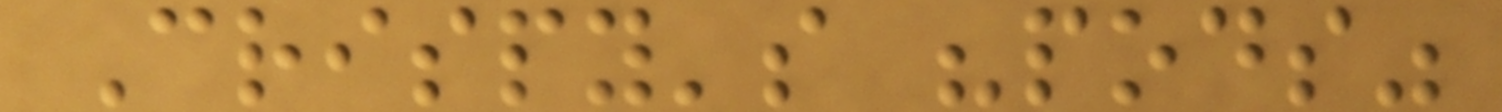Crispy's "pods"
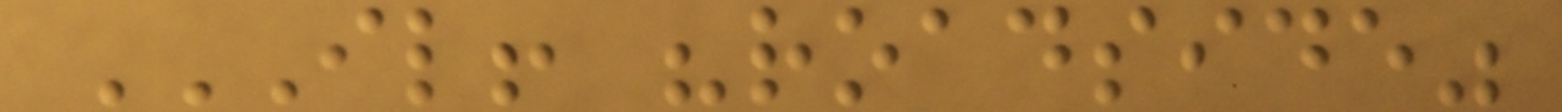IL! "ROADSIDE"
